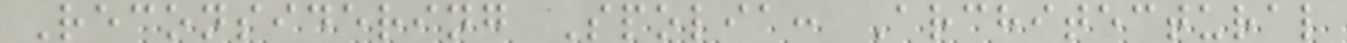Reconsidering Spolia: Architectural
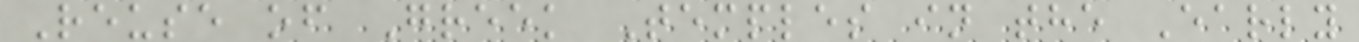Reuse of Greek Temples in the Early
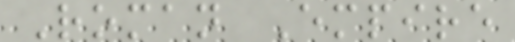Roman Empire
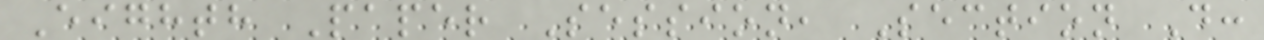Eighth Paper Session, Section D:
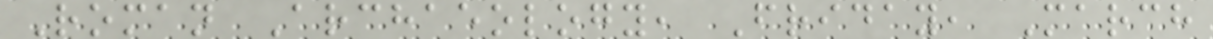Roman Archaeology, Friday, March
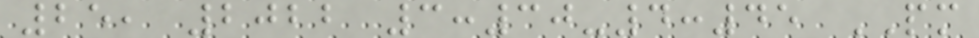25, 2022 3:30-4:45 PM
